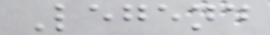Legend
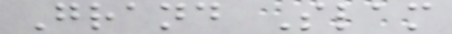Grand Slam
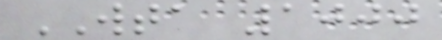WTA 1000
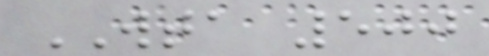WTA 500
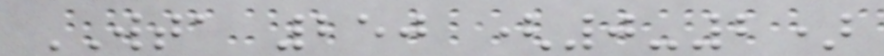WTA 250 (0-2)
